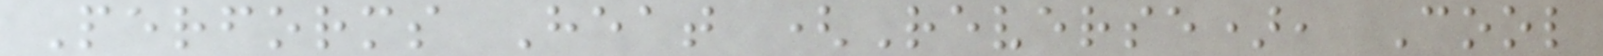Performs Heat (Reverse), Cool
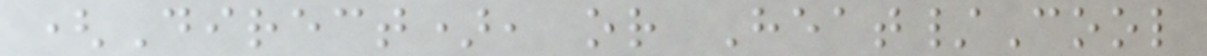(Direct), or Heat/Cool
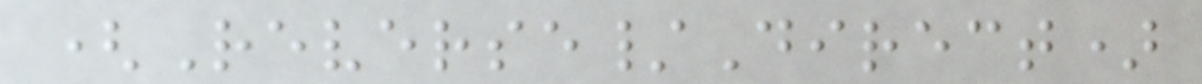(Reverse/Direct)
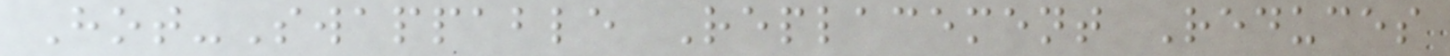Hot-Swappable Replacement Reduces
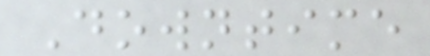Downtime
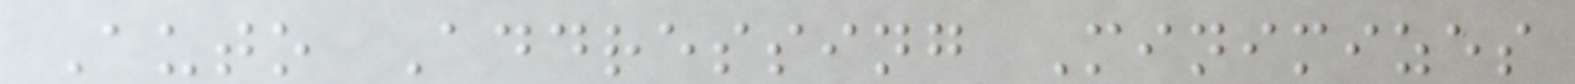Auto Addressing Minimizes
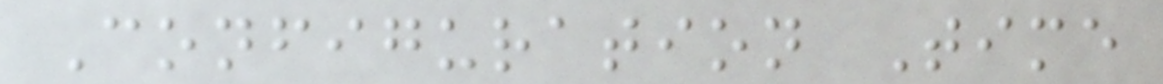Configuration Time
